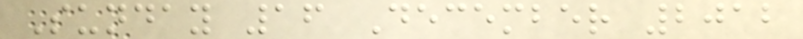Sunday 16 December 2012
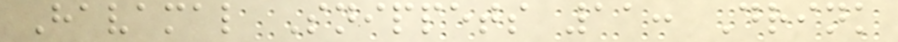Havamal Snippets 11: Drink
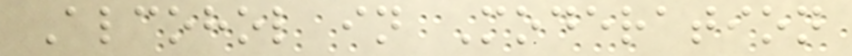Alcohol in Moderation
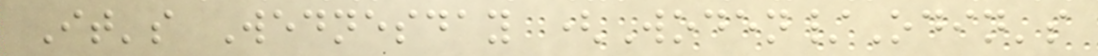It's Wednesday (Woden/Odin's
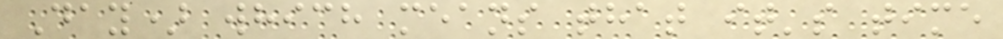Day) which means that it's time
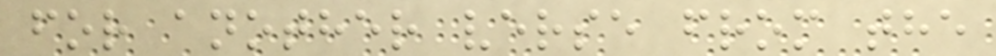for another verse from the
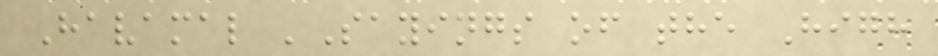Havamal 'Sayings of the High
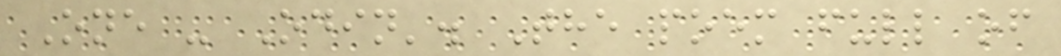One - Odin'. The poem full of
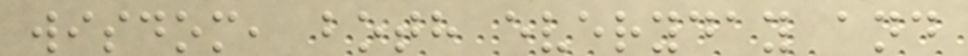wisdom, both everyday and
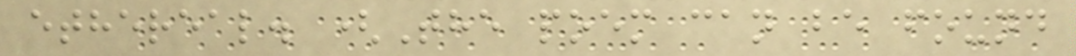ethereal. (The poem can be found
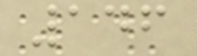146
